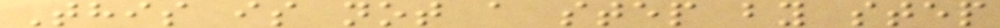This is not a step by step
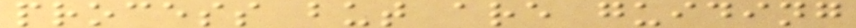process but are guiding
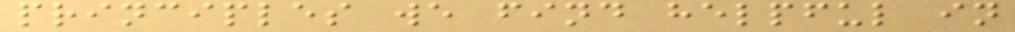principles we find helpful in
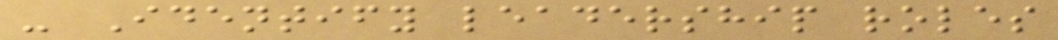- Identify leadership roles
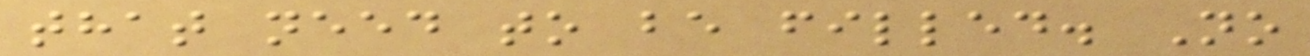that need to be filled. No
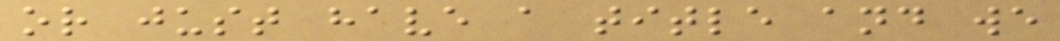or just have a title and we
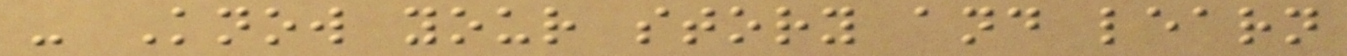- Know your story and learn
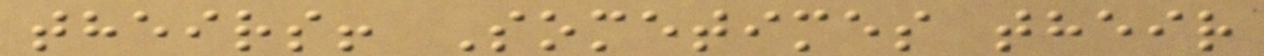theirs! Sometimes their
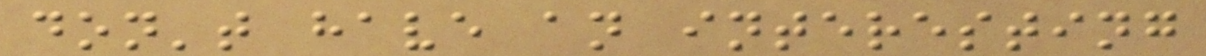don't have an interesting
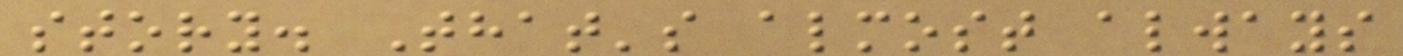story. That's almost always
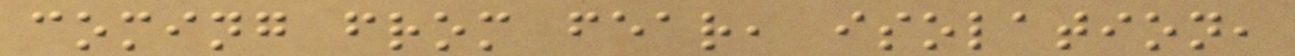coming from fear, isolation,
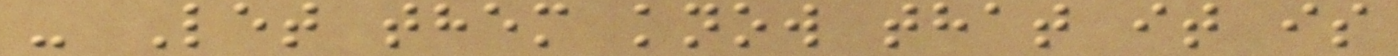- Let them know that it is
